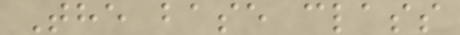The base class
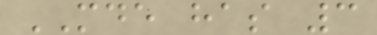MDE has 3
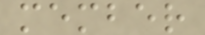member
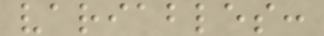variables:
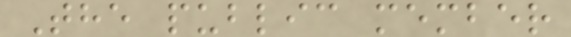The public member
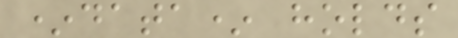*data* holds
